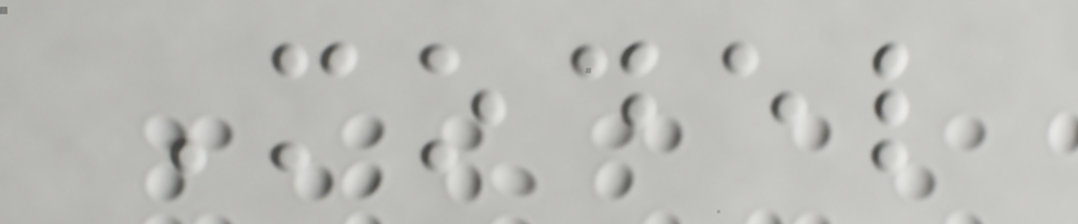Model
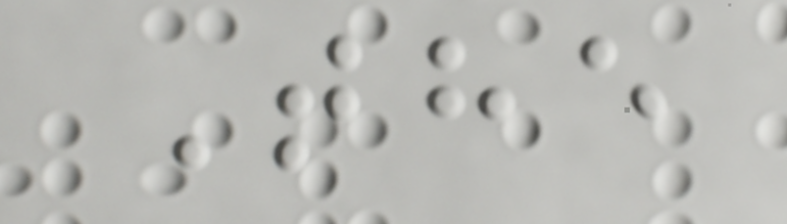The
